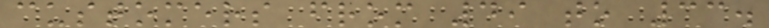customers from 49 to 33.
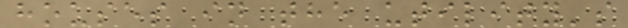houses in the utility's
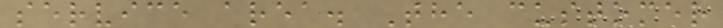service area. The customer
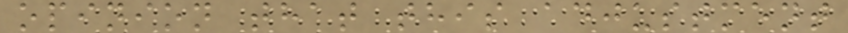opinion that this adjustment
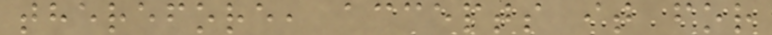therefore, accepts it for
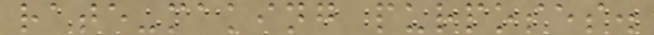rate-making purposes.
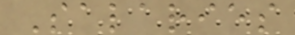Salaries
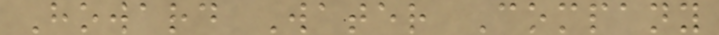Howard Water Company
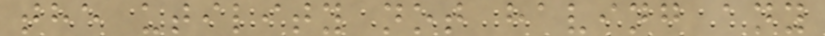the utility not having any
